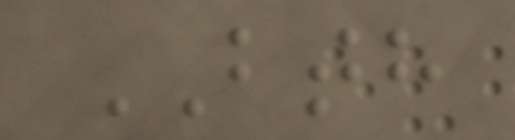BTH
